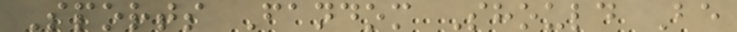Sports Fandom Should Be
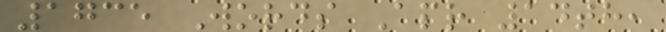1735 Words Apr 14th,
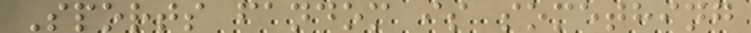Sports fandom is something
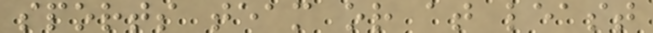sports team or at least
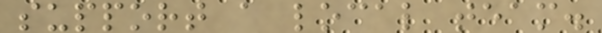support a local team.
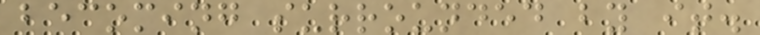becoming surrounded by it.
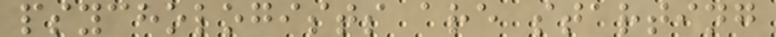psychologists are starting
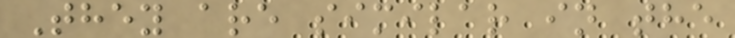They are similar in the
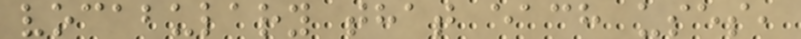vocabulary that each uses,
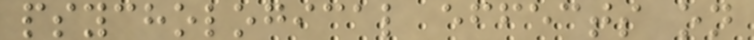psychological effects on
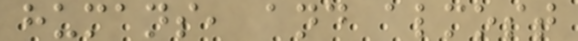humans, and almost
